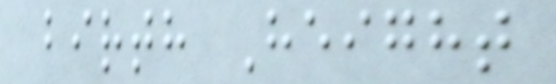birth Height
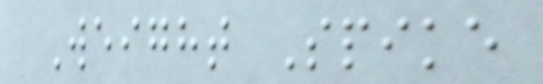Weight Spike
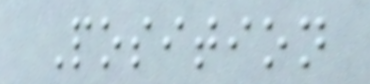Position
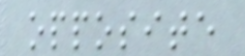opposite
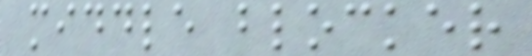middle blocker
